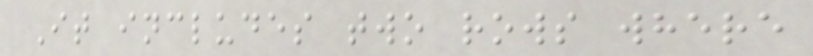It includes two rows where
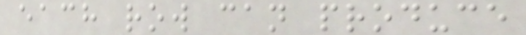each row can produce
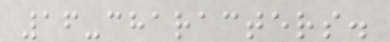16-characters.
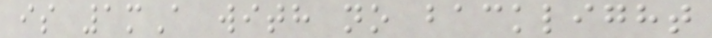is 1mA with no backlight
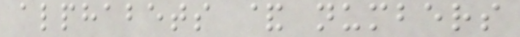alphabets & numbers
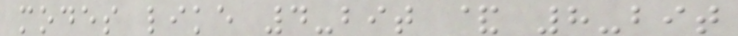modes like 4-bit & 8-bit
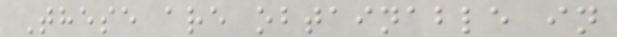These are obtainable in
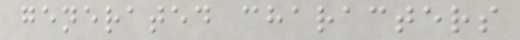generated characters
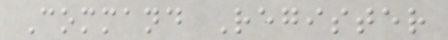Command Register
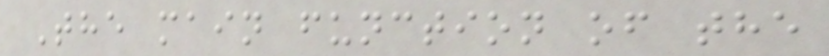The main function of the
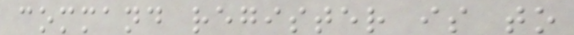command register is to
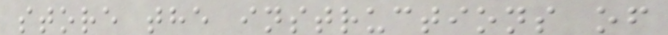store the instructions of
